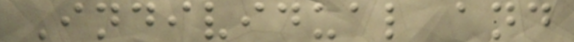Individual and
